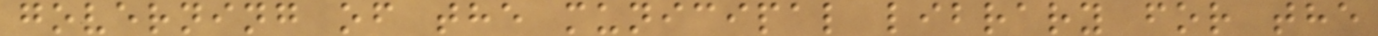governing of the municipal library for the
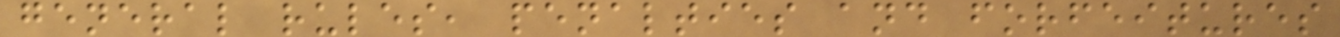general rules, penalties and forfeitures
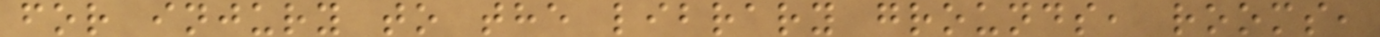for injury to the library grounds, rooms,
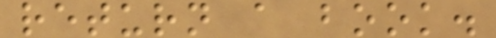return a book.
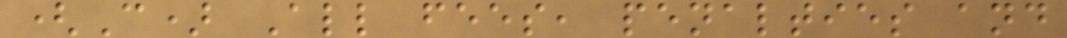(C) All fees, penalties and
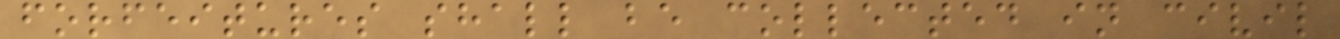forfeitures shall be collected in civil
